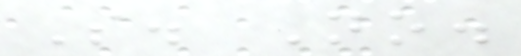S. No.
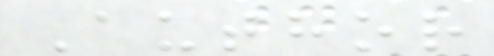Author
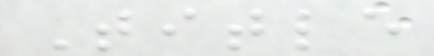Title
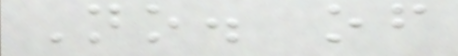No. of
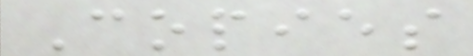Copies
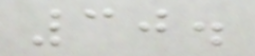30.
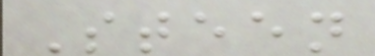Steen
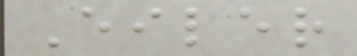Eiler
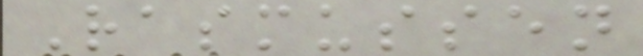Rasmussen
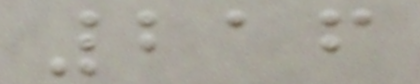216
